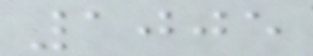1005
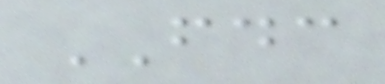FDC
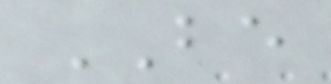BE
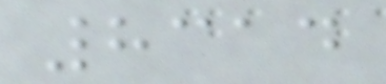8314
